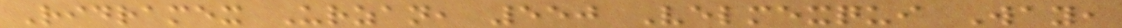Ridramex Urzan, 550 Velmexqui Way,
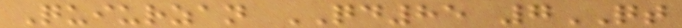Quiurzan QD85 7QT
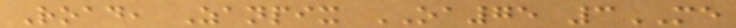Road, Zanpix OA75 3ME
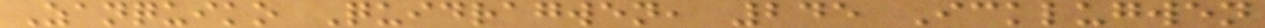Zanquiko Quidragwen, 245 Icklugwen
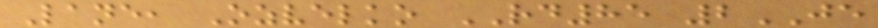Lane, Ozvelko RD85 2JE
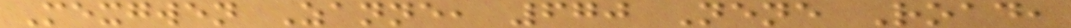Mexgwen Zanne, 670 Nene Road,
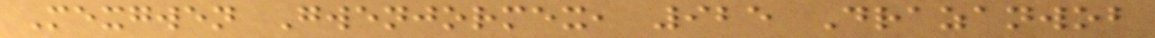Mexgwen Gwenjormex, 925 Drazanwob
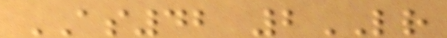AS42 2LR
